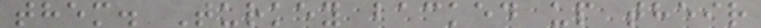them. Turkey backed up their
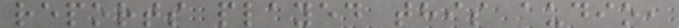reports played this audio,
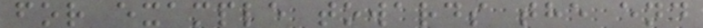for example towards the end
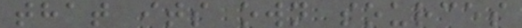that its own sources
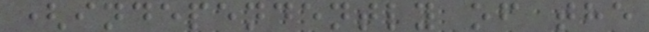(independently of the
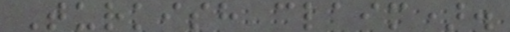Turkish claim).
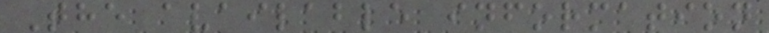The available information
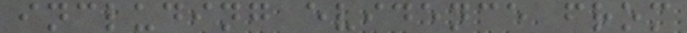including evidence from
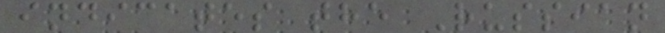indicates the Russian
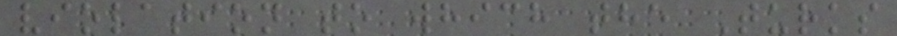violation to which the Turks
